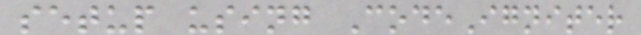setup using CodeIgniter
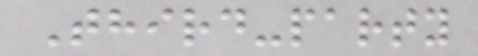Third-party
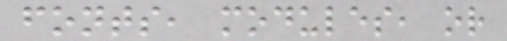fonts, modules, or
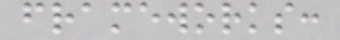frameworks:
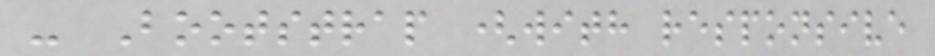- Bootstrap (with responsive
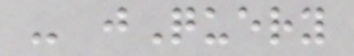- jQuery
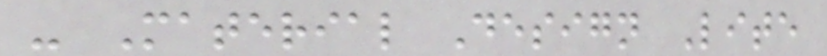- Material Design Lite
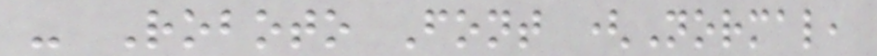- Roboto Font (Normal,
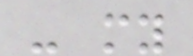- my
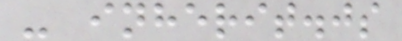- inherit.js
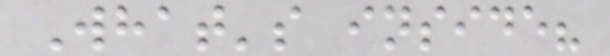What's inside?
